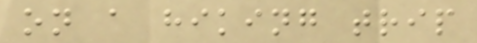on a hiking trip
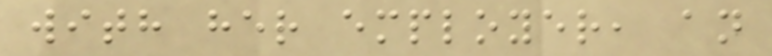with her employer, an
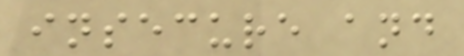insecure and
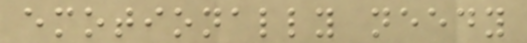emotionally needy
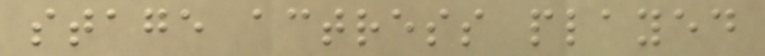stage actress played
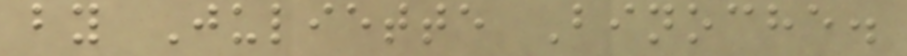by Juliette Binoche.
